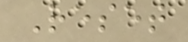Reset
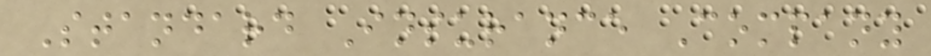Standard Insurance Company
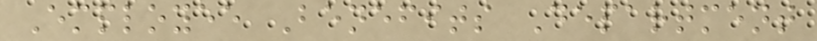Employee Benefits Department
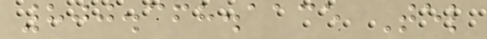800.368.1135 Tel
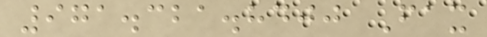971.321.8400 Fax
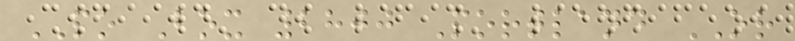PO Box 2800 Portland OR
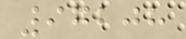97208
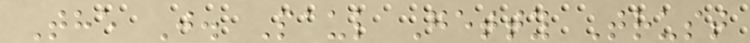The J. Paul Getty Trust
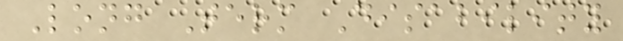Long Term Disability
